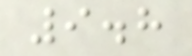9.8
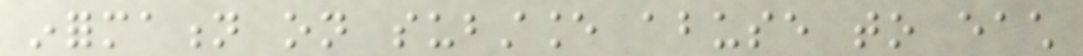information on substance abuse to each
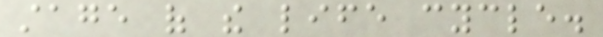stage of the life cycle.
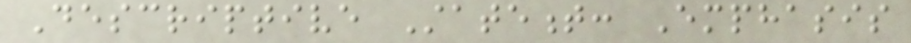Descriptive Statement: Emphasis
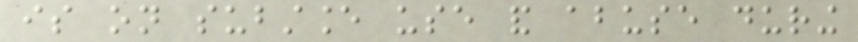is on substance use and abuse during
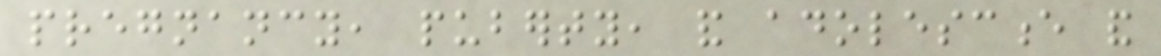pregnancy, puberty, and adolescence and
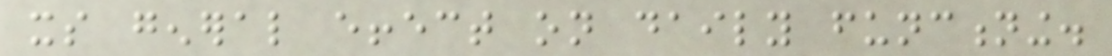its general effect on daily functioning.
